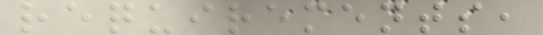requirements,
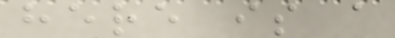here is a
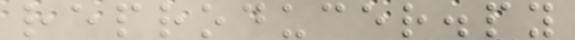reproducer.py
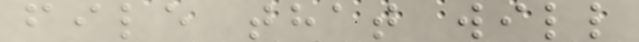file that will
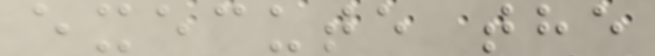execute the
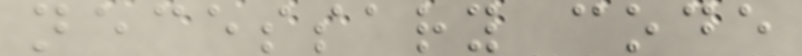necessary code
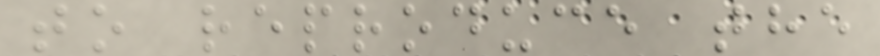to reproduce the
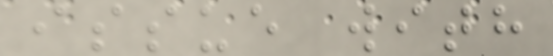issue with
